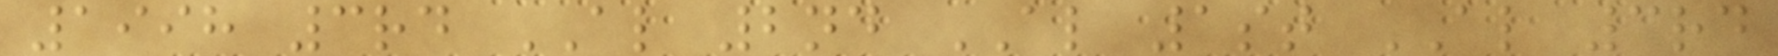1998 3rd AL 2nd AL 1st AL 3rd
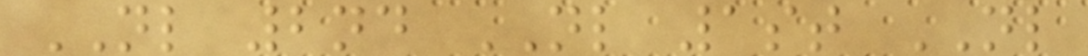NL 2nd NL 1st NL
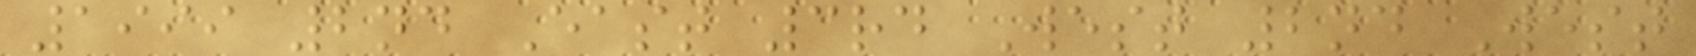1999 2nd East 3rd West 2nd West
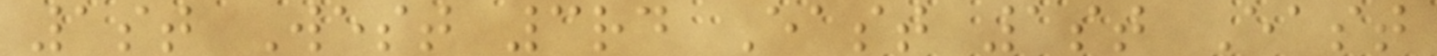1st West 3rd East 1st East
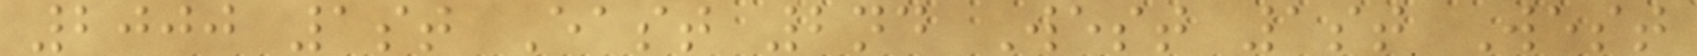2000 1st East 2nd West 1st West
